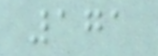171
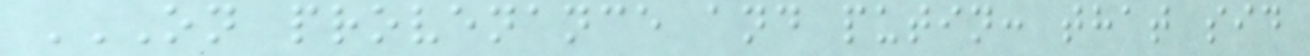ON PROVENANCE AND PUTIN: THAT SID
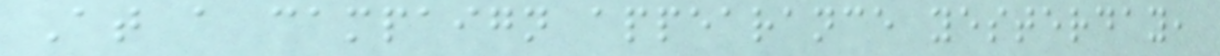At a campaign appearance yesterday,
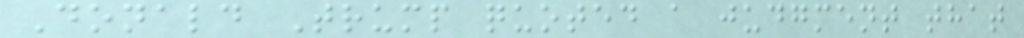Donald Trump quoted a judgment that
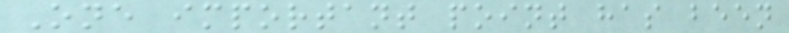One important point has been
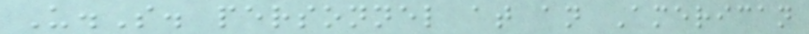U.S. personnel at an American
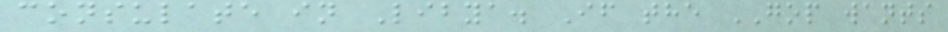consulate in Libya. If the GOP wants
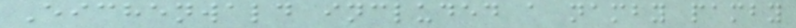Eichenwald included a namby pamby
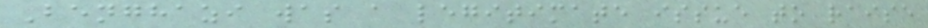Benghazi was a legitimate issue to raise
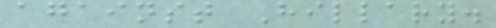against Hillary.
